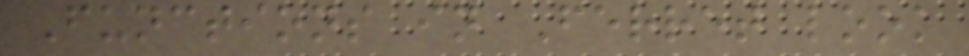Functions in Ferret look
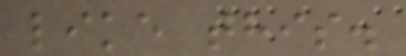like this.
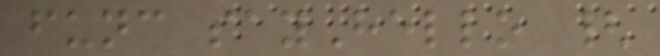func sayHello {
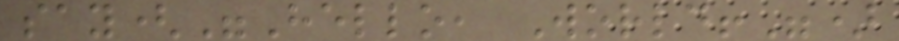say("Hello, World!")
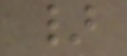}
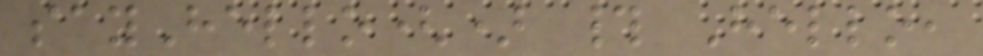sayHello() # Hello,
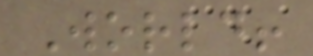World!
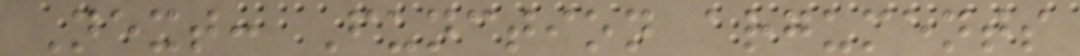Next: Function arguments
